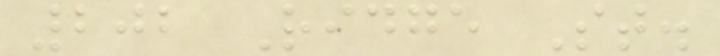202 Ridge St.
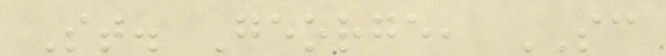St. George, SC
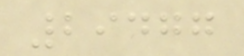29477
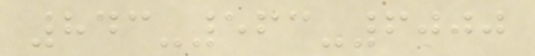843-563-6000
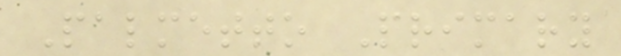Palmetto Primary
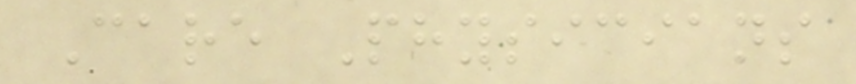Care Physicians
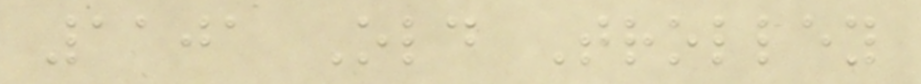1101 Old Trolley
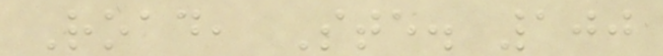Road, Ste. 100
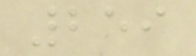259
